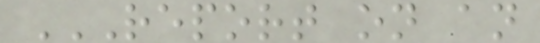REPORT ON AN
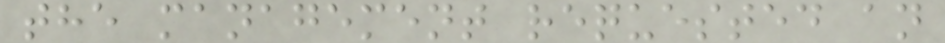the management requested an
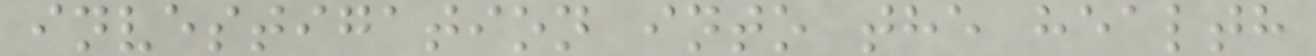investigation into the health
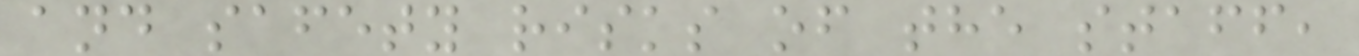and safety risks of the staff,
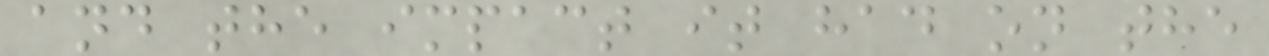and the impact it had on the
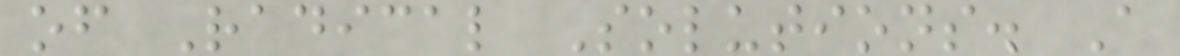of Radical Solutions. A
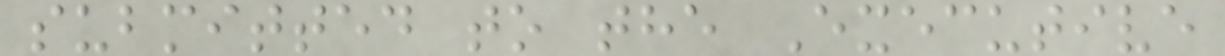submitted to the Executive
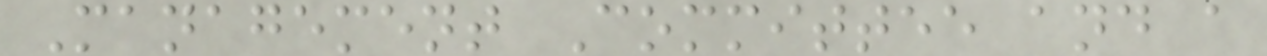Management Committee and a
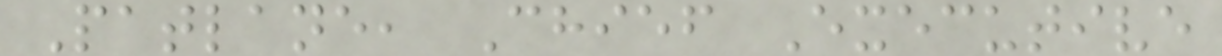Patlane, Chief Executive
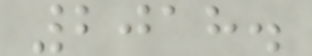2018.
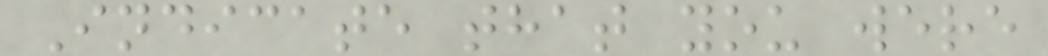Indicate that you were
